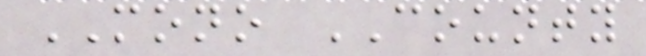MONO COUNTY
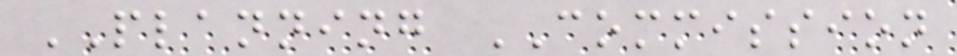PLANNING COMMISSION
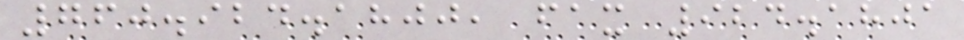760.924.1800, fax 924.1801
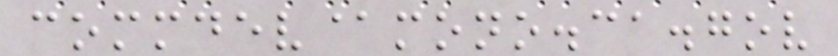commdev@mono.ca.gov
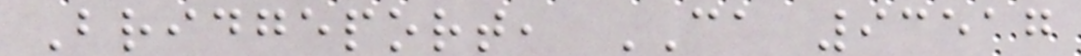Bridgeport, CA 93517
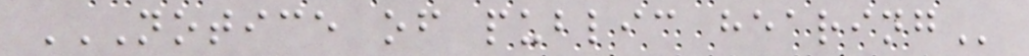NOTICE OF PUBLIC HEARING
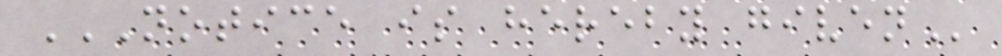NOTICE IS HEREBY GIVEN
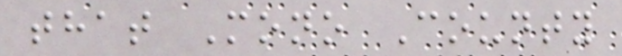that Mono County
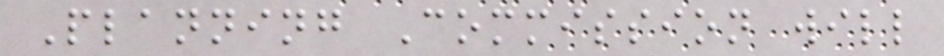Planning Commission will
